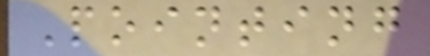Pointing
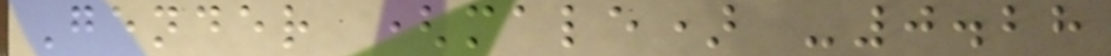Gender (male) -0.28
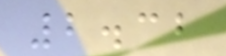2.32
